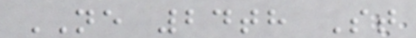NE 24th St
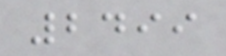2499
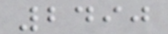2490
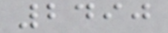2490
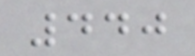440
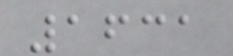1631
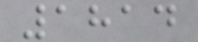1814
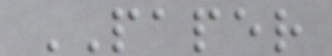PAPER
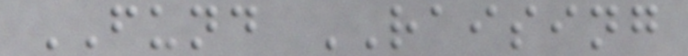FUND RAISING
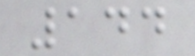144
